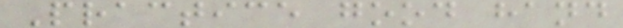Practice good hand
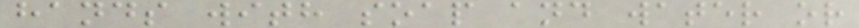hands with soap and water or
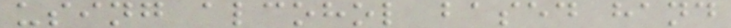using alcohol based hand
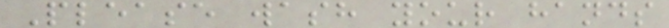Please wash your hands
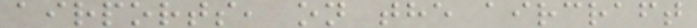airports, on the aircraft
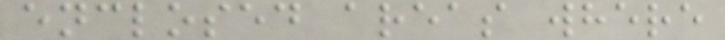enclosed areas where
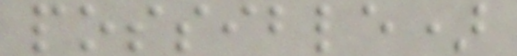possible)
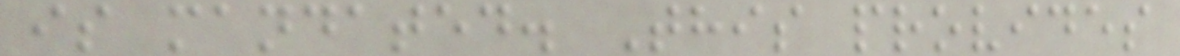is mandated. This provides
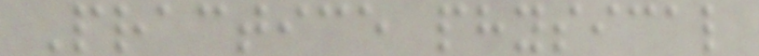Practice physical
